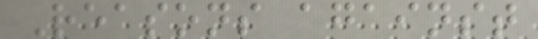Reasons against
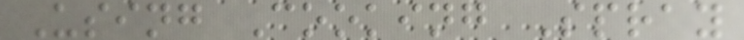Using Cooking Spray
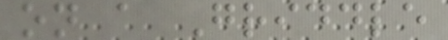on a Griddle
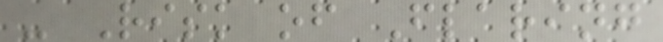- Risk of Flaring
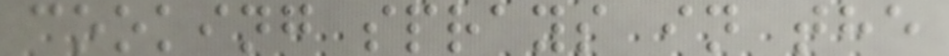cooking sprays in the
